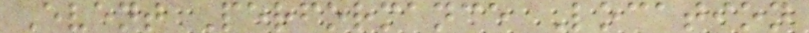Event Performance Location
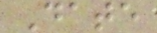Date
